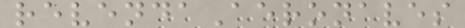revendaAeronaves
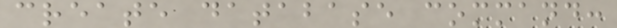create database command:
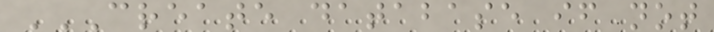CREATE DATABASE IF NOT
